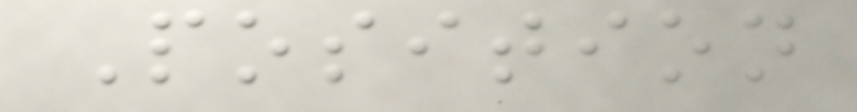Position
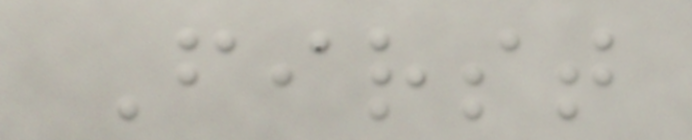First
